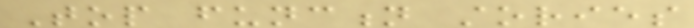Top function stories
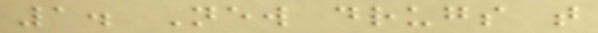1. New drugs that
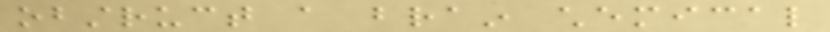obstruct a brain chemical
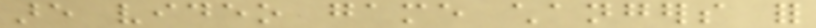are video game changers for
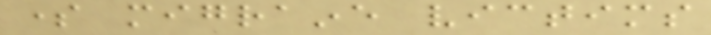some migraine victims
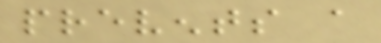prevents a
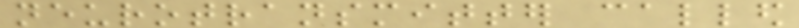neurotransmitter called
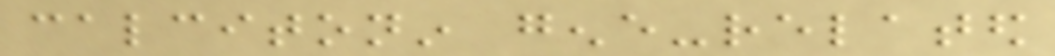calcitonin gene-related
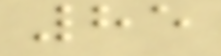85
